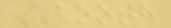BOOTH
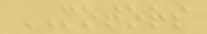MOTORS
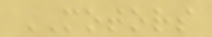MOTORS
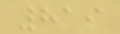819
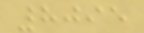8095
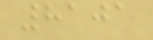8101
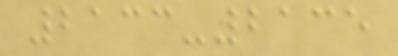2133-2135
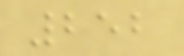252
